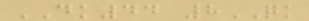DK44 8QK
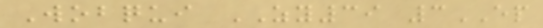Wobqui ZY39 3EP
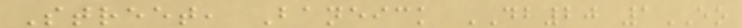Street, Baneick DB20 1EO
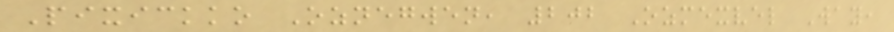Pixickko Oznegwen, 202 Ozmexvel Way,
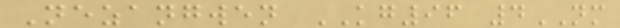Nezangwen KG96 4NM
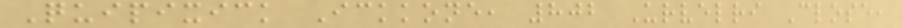Quipixick Ickkone, 802 Urvelri Close,
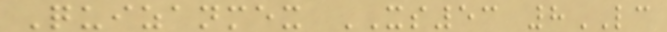Quizanmex XS53 8LC
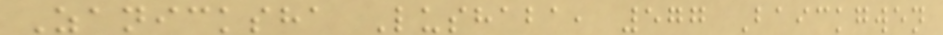Zanicksha Lushaba, 577 Baickgwen
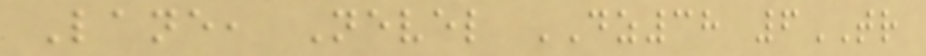Lane, Nevel DZ38 6TR
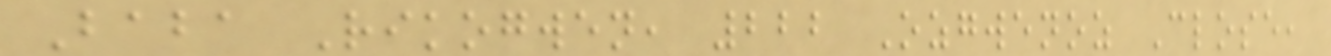Baba Rikogwen, 222 Ozgwenoz Close,
